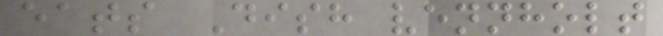eats Dish vennholt
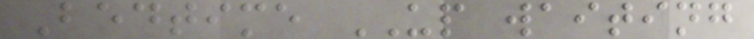Bedtime UP waiting
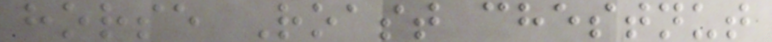horse Roast chestnut
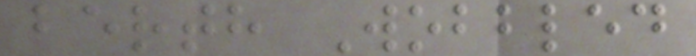berth Wobbled
